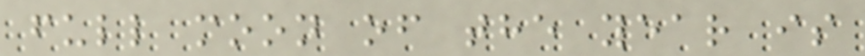full moon of the year is
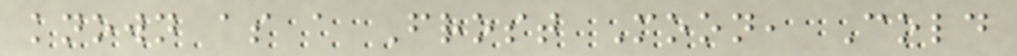known as a Frost Moon, Cold
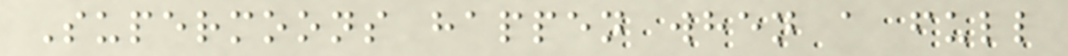Supermoons happen when a full
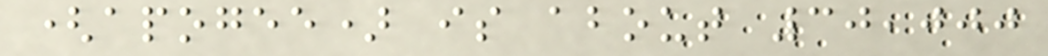(apogee) is about 30,000
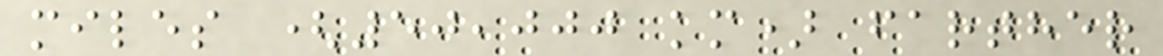miles (50,000 km) farther
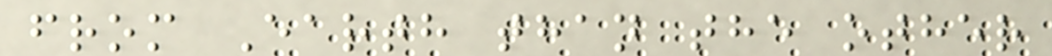from Earth than the other
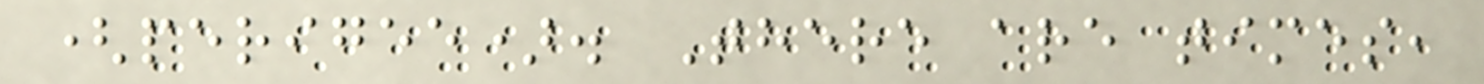(perigee). There are times,
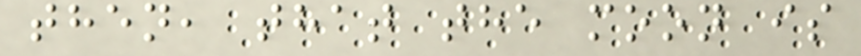then, that the moon is
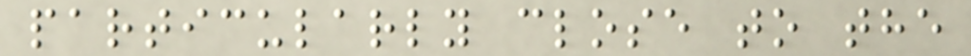particularly close to the
